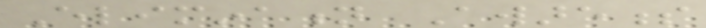Elimination Awareness
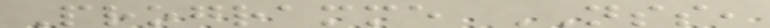Programme NSS,
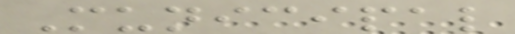Municipal
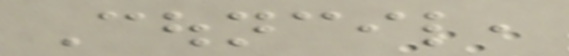Council,
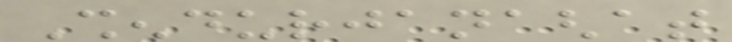Shendurjanaghat
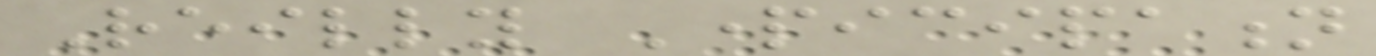Reilly Participation
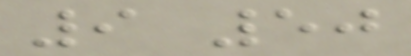9 50
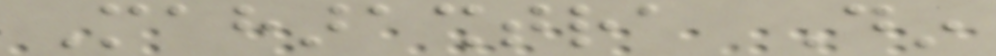Maharashtra Din
